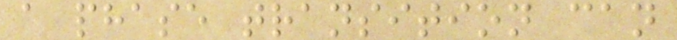a phase transition can
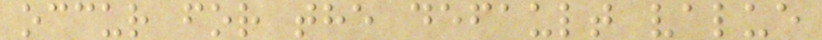occur for the default value
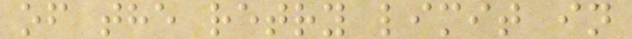of the retry limit in
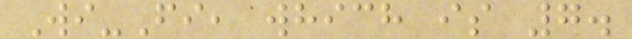Wi-Fi, which is 7.
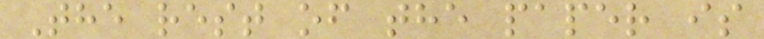The rest of the paper is
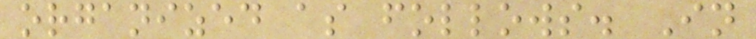organized as follows. In
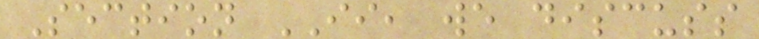Section II, we discuss
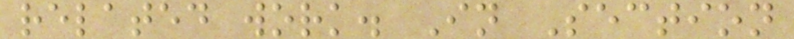related work. In Section
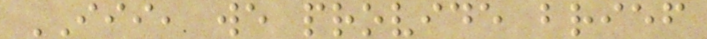III, we provide brief
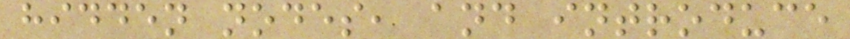hidden nodes, and introduce
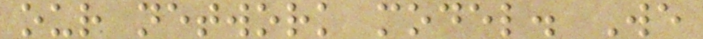our network model. We
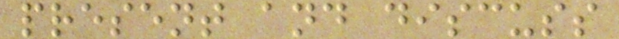present and discuss
